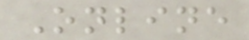Online
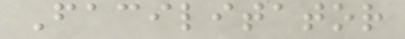Facilitator
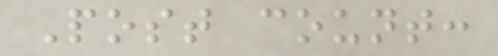Post count:
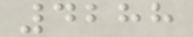4288
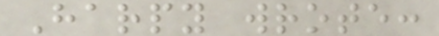Harpy wrote:
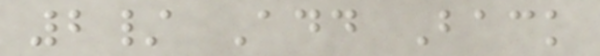2/ Add Back
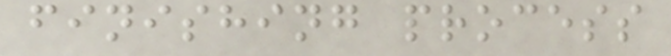finishing process
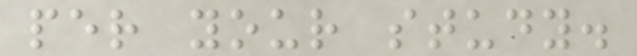per your study.
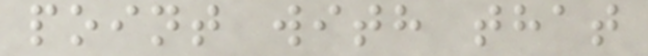point with that
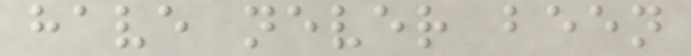have never been
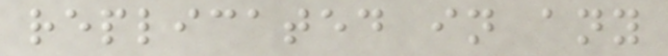replicated in any
